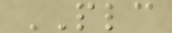PLC
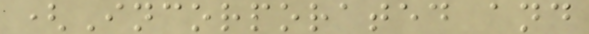(Incorporated and
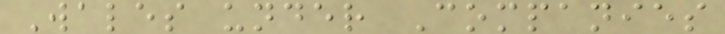Wales under Companies
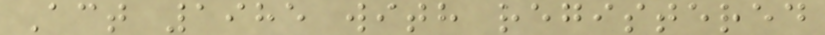Act 1985 with registered
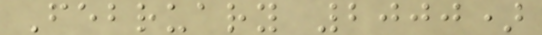February 2000)
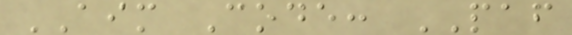AIM Code: PAF
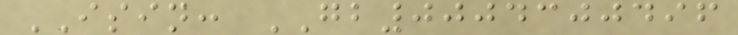ISIN: GB0004300496
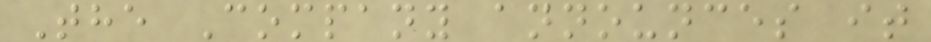The Company announces it
